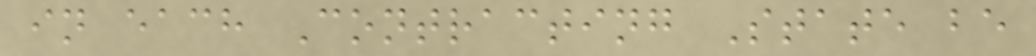in each Contracting State be
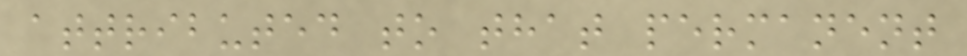attributed to that permanent
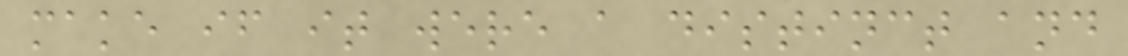make if it were a distinct and
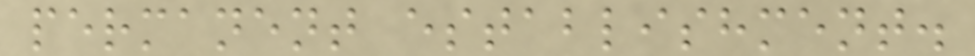permanent establishment.
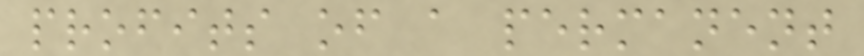profits of a permanent
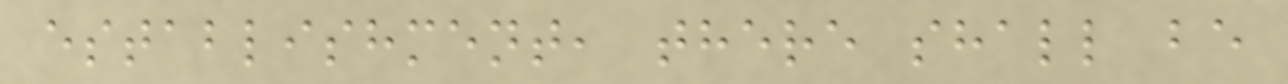establishment, there shall be
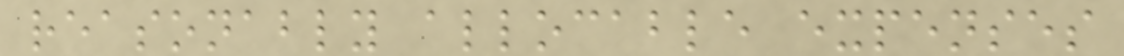reasonably allocable expenses
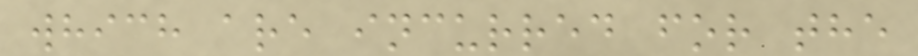which are incurred for the
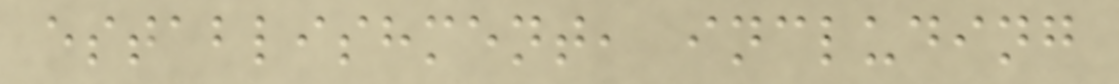establishment, including
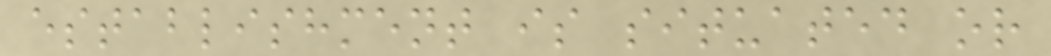establishment is situated or
